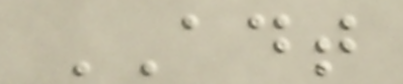ADT
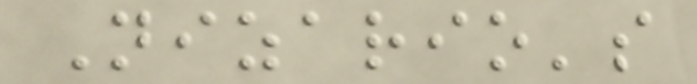Nizario's
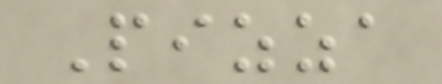Pizza
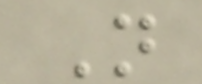N
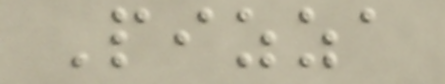Pizza
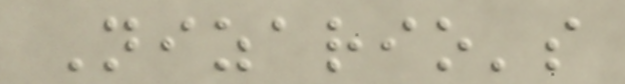Nizario's
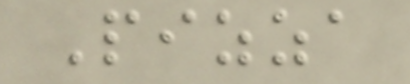Pizza
